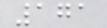171
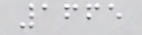1665
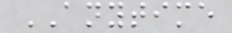ANYTIME
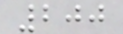200
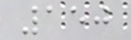150
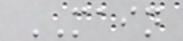MAIN
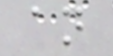an
